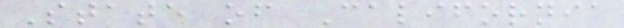State of California
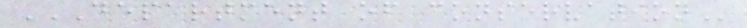DEPARTMENT OF CONSERVATION
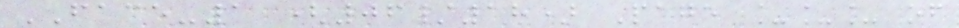FACE-1 (06/18) Page ___ of
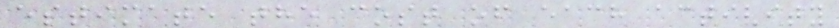estimate the cost of each activity
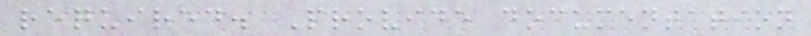required. Provide documentation
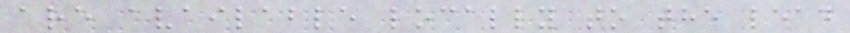are available locally to the lead
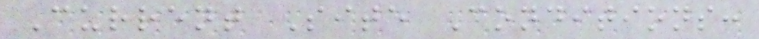Current Site Conditions:
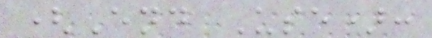(End Use):
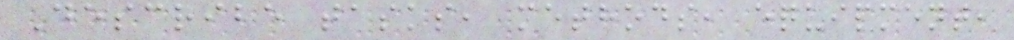Describe tasks, methods, equipment,
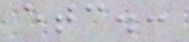etc.:
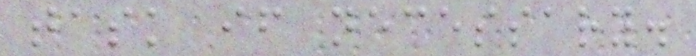task if necessary.
